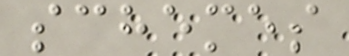schemes
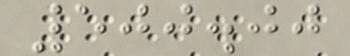500.00
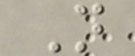N
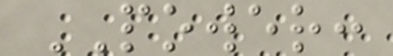POWER:
